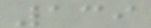139
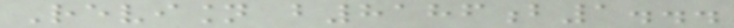Revision b8186b1...
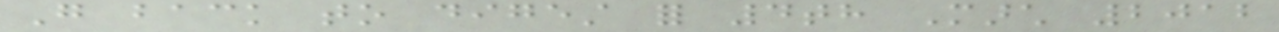Go back to digest for 4th March 2012
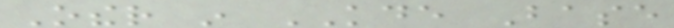Other in KDE Base
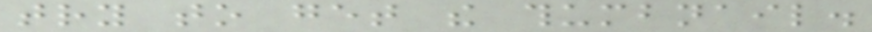try to get the thumbnail.
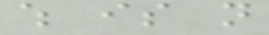which is not
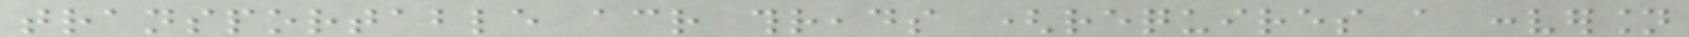transportable across threads (requires a conversion
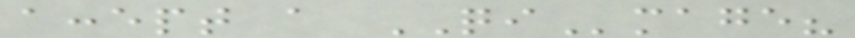accept a QImage?
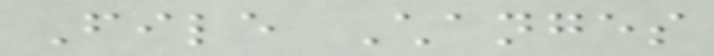File Changes
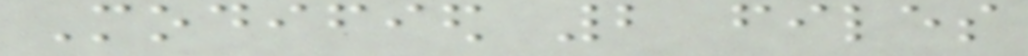Modified 2 files
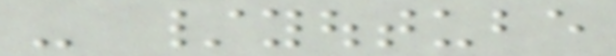- /youtube
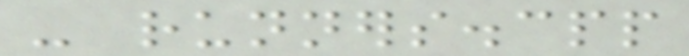- runners.cpp
